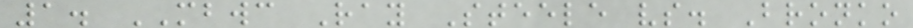1. MBWC Ray Steele vs. Bronko
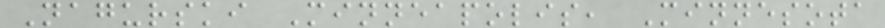Nagurski Minneapolis, Minnesota
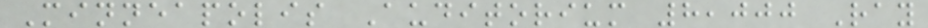Minneapolis Auditorium 8,000 Ray
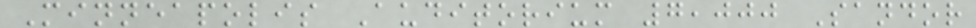Minneapolis Auditorium 7,000 Sandor
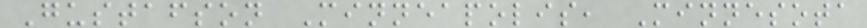Gustafson Minneapolis, Minnesota
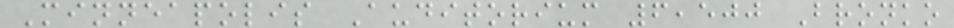Minneapolis Auditorium 6,500 Bronko
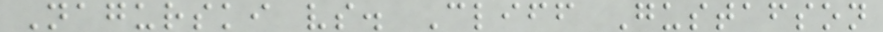Nagurski vs. Cliff Gustafson
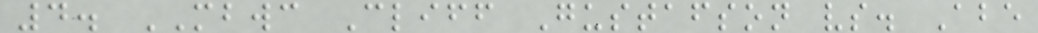4. MBWC Cliff Gustafson vs. Abe
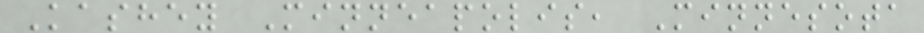Kashey Minneapolis, Minnesota
